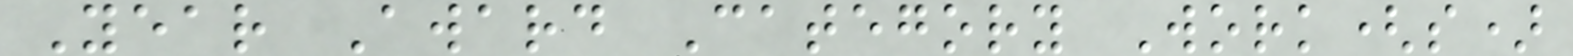Year Award Category Work(s)
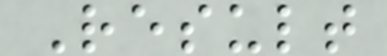Result
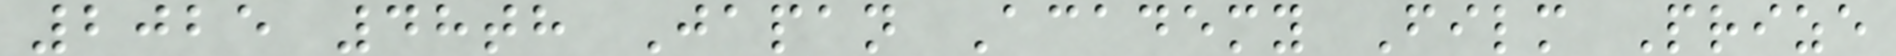2025 48th Japan Academy Film Prize
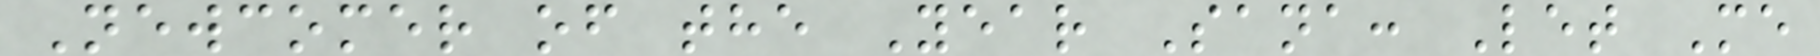Newcomer of the Year Sana: Let Me
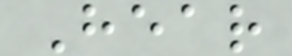Hear
